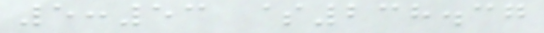5:53 $238.37
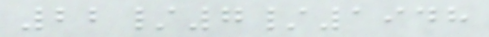22/7/1948
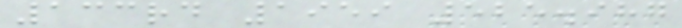133rd 1959 525.987
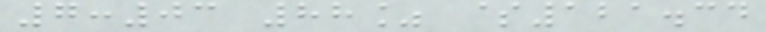7:03 88% $121.34
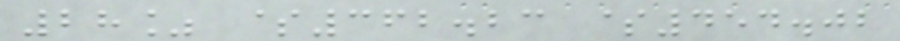28% $362.23 $454.02
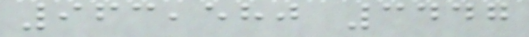963,580 3447
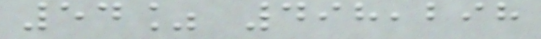54% 498,298
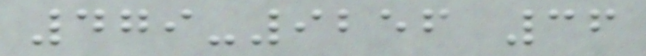479-9256 36
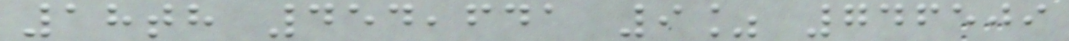18th 454,641 9% 746509
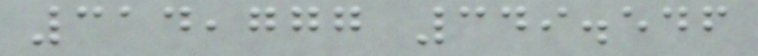314,777 349.546
